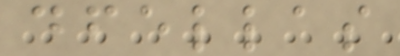dfellas
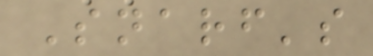Snarf's
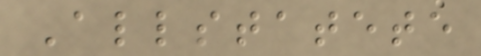Allstatete
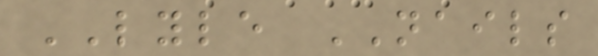LYLE NAILS
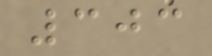303
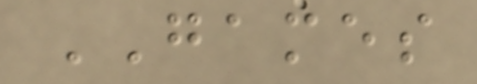GAMES
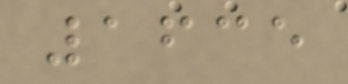1635
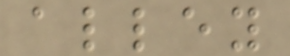alley
